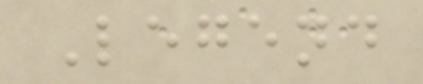Legend
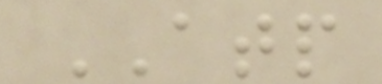ATP
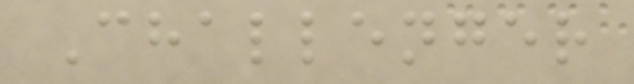Challenger
